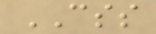CSS
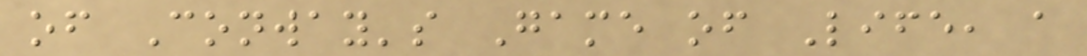of Conway's Game of Life, a
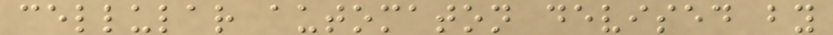cellular automaton devised by
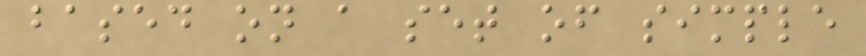based on a set of simple
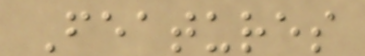Features
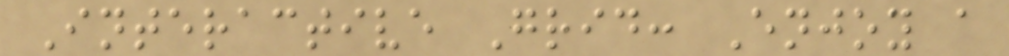Interactive Grid: Enjoy a
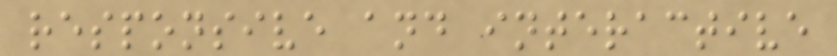responsive and interactive
